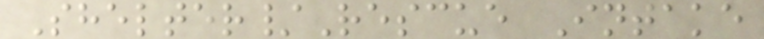Shelter/Rescue Intake
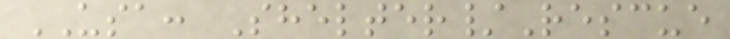USA: Shelter/Rescue
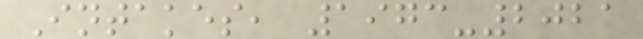Intakes, 1973-2021
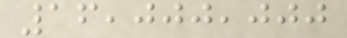16,000,000
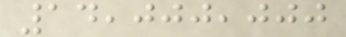14,000,000
